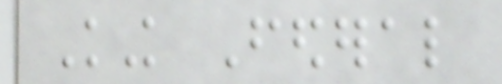King Federal
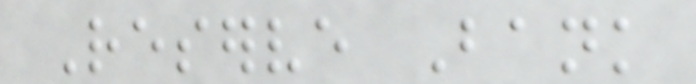Reserve Bank
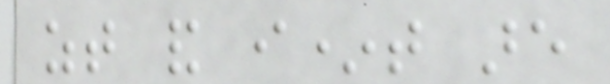zt and i*t are
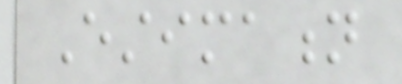Estimation
